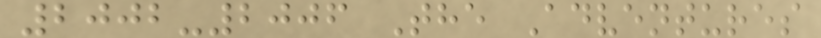2002-2006 The Adventures
